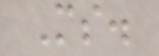Ms.
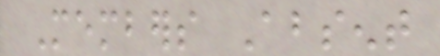Members Absent
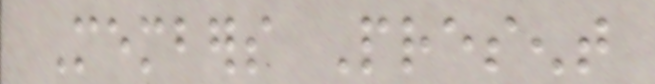Members Present
